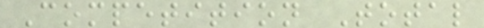Competition Total
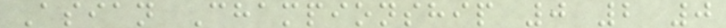Asian Championship 0 2 0
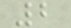2
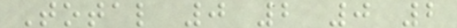Total 0 2 0 2
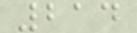214
